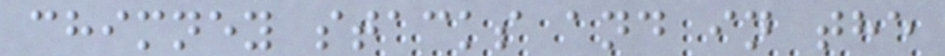chimney stacks and in the
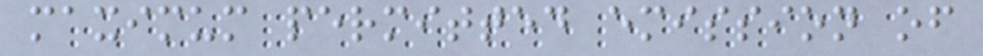maximum permitted emission of
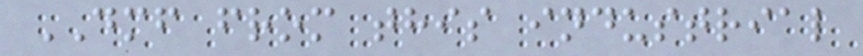DMF from this industrial
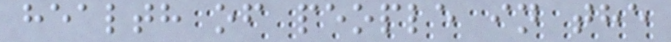health of people in the
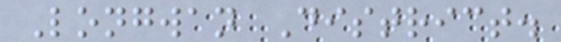Longwan District.
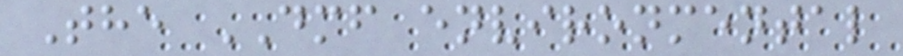The DMF environmental
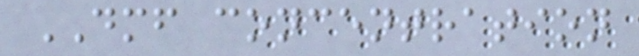DMF concentration
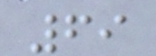69
